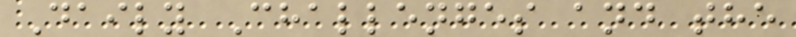Daily Challenges and the
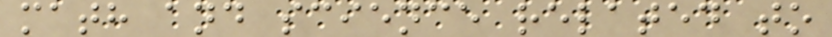math and science related to
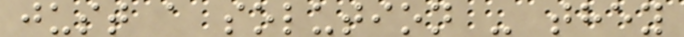just a solution - they
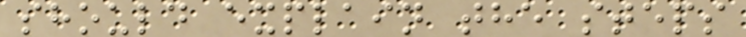should explain the steps
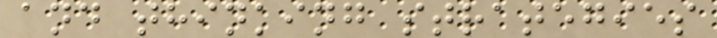and thinking strategies
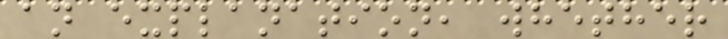an explanation, whether
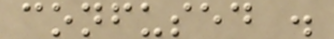confused .
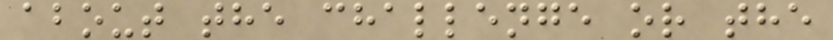about the challenge or the
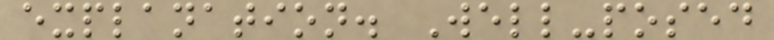explanation. Well-posed
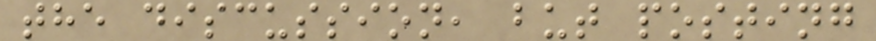the discussion, but posting
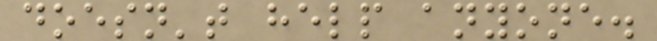doesn't help anyone.
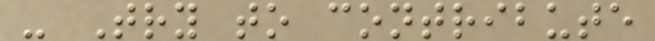- Try to contribute
